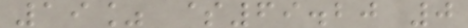19% $69.20 0
